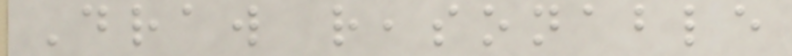Draw reasonable
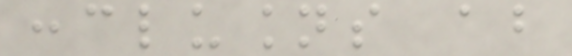conclusions about
